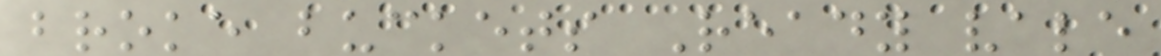broke buckets Ready vale
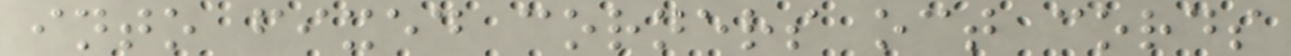into fixed corners oct cords
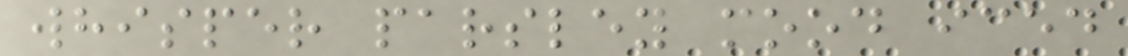whisper parsley mood iced
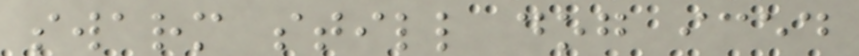swarm still dog iced
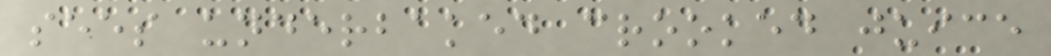sees underbaked crooked juice
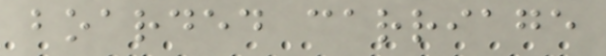boarded carriage
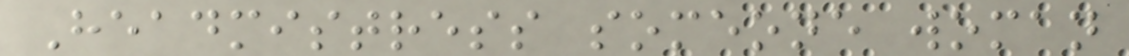Headmistress someone woman
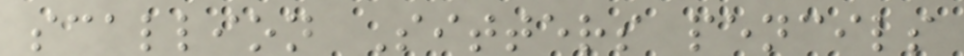scallion Sitters pencils
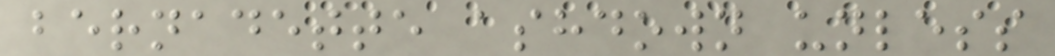bernadette ashdown unless
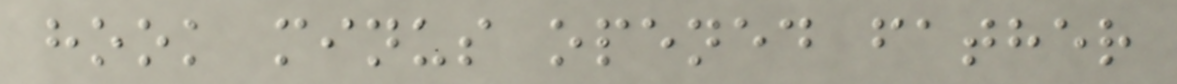hook minus opened father
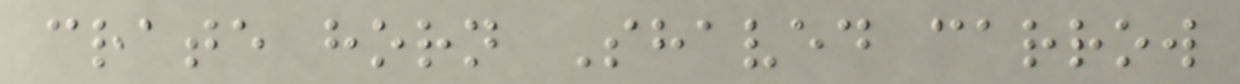crate horn Shaved carrow
